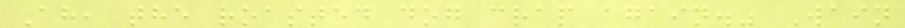Ah, the roasted dog crap again." Wain
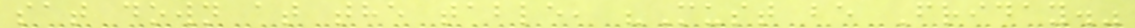sat down at the table, "Must be Friday."
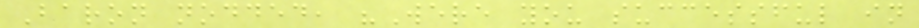Baron nodded, "Were you successful in
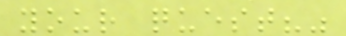your quest?"
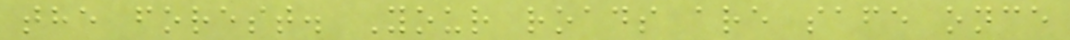the forest. Your roads are safe once
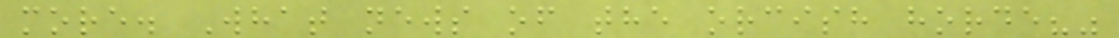more. What news of the orcish horde?"
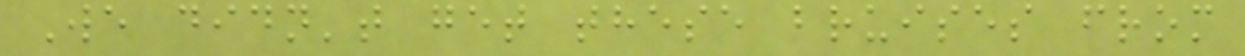We didn't get these bruises from
